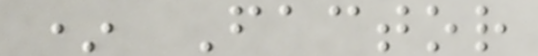* Factor
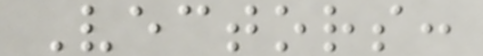Vectors:
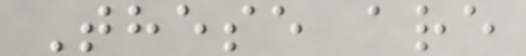These are
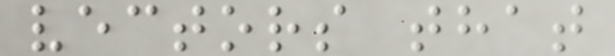vectors that
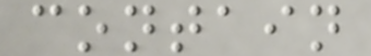contain
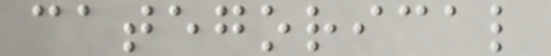categorical
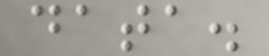data.
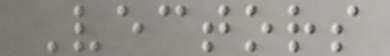Vectors
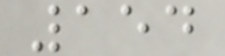154
